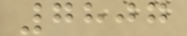7807
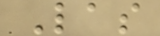Las
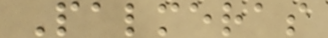Palmeras
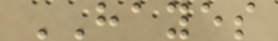HAYES
